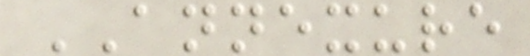ANNEXURE
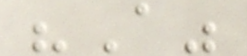"A"
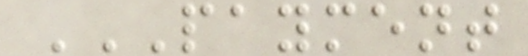PAYMENT
